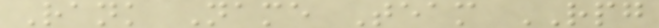Rank Name Team RPG
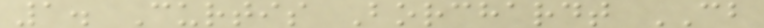1. Curtis Borchardt CB
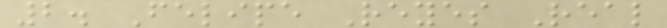2. Felipe Reyes Real
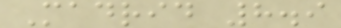Madrid 8.9
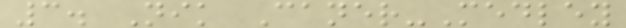3. Nik Caner-Medley
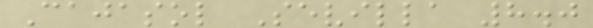Cajasol Sevilla 8.0
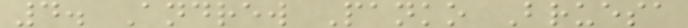4. Andrew Panko Bruesa
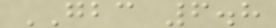GBC 6.8
